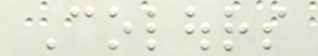Colours
